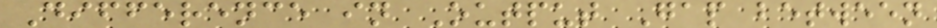Difference in Output Gap between
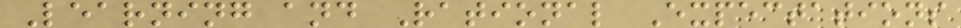Learning and Rational Expectations
